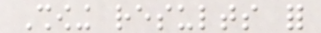Showing results for
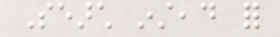Search instead for
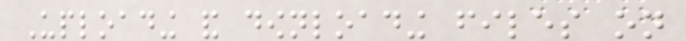Uploading and downloading files on
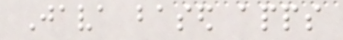Java based apps
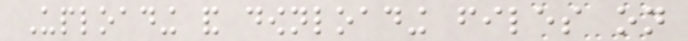Uploading and downloading files on
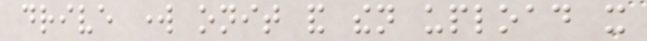drive work onit and then upload it
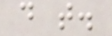do that.
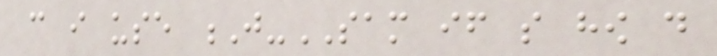can i use J-SAM if so how do
